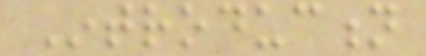Introduction
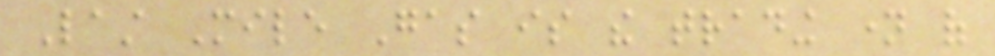Last Mile Gas is the trading name of
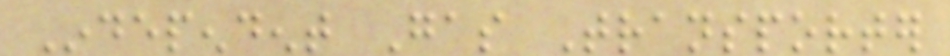Independent Gas Transporter
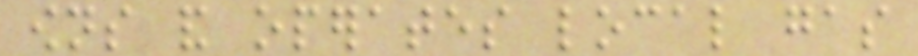owns and operates local gas
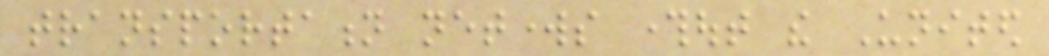transportation networks throughout the United
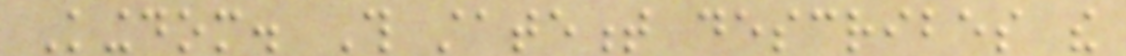Kingdom. This statement describes the
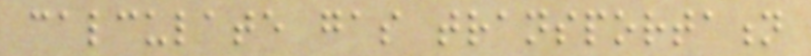calculate gas transportation
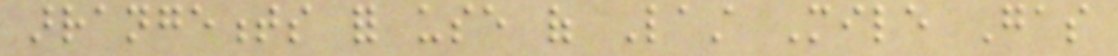arrangements for use of Last Mile Gas
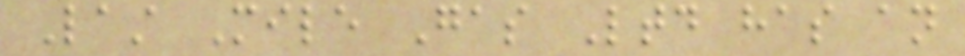Last Mile Gas Ltd has an
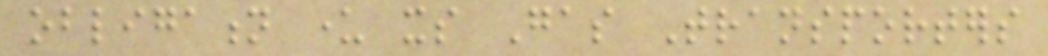obligation under its Gas Transporters
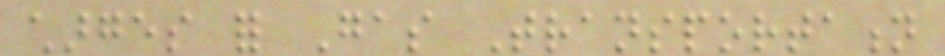charges for Gas Transportation
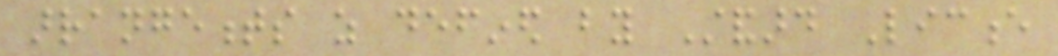arrangements as defined by Standard Licence
